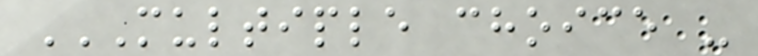MULTIPLE CHOICE -
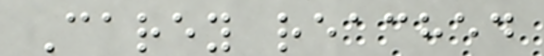Carey reached
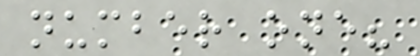number one?
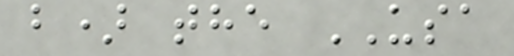b) the USA
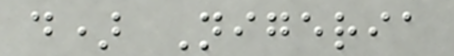d) Nigeria
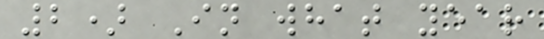2) In what year
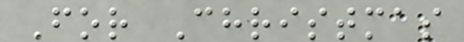For Christmas
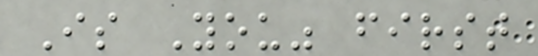Is You" first
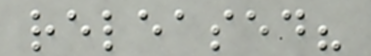released?
